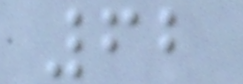62
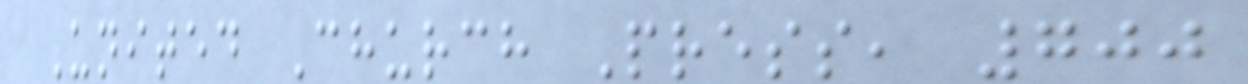United Church Press, 700
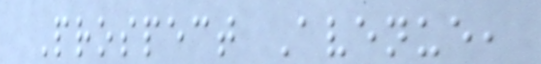Prospect Avenue,
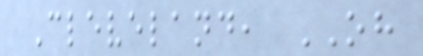Cleveland, OH
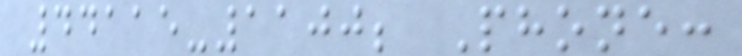44115-1100; Phone:
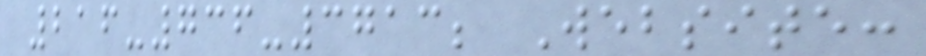216-736-3713; Website:
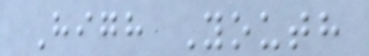High Youth
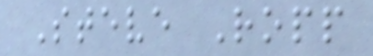Steve Ropp
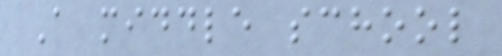A middle school
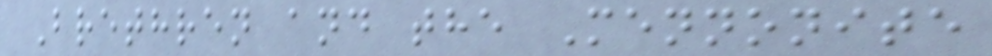Brethren and the Mennonite
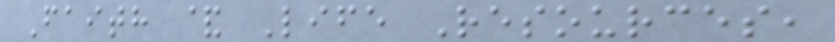Faith & Life Resources,
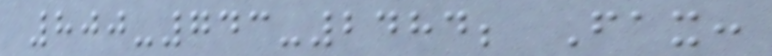800-743-2484; Fax:
